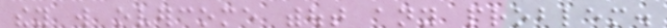they will overcome without any problem.
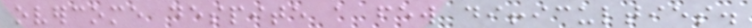overcome despite a few difficulties.
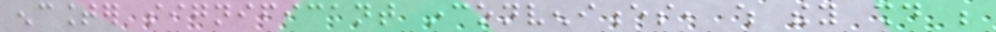encounter significant inconveniences, which they should be
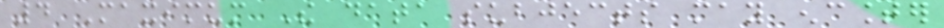4 Maximum The data subjects may encounter
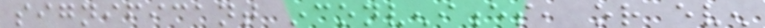significant inconveniences, or even
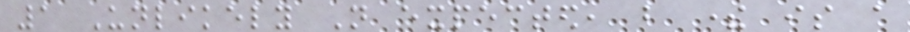1 Unlikely Not expected, but there is a
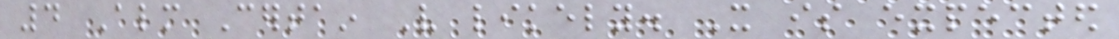4 Almost Certain Very likely. It is expected
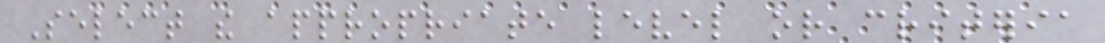Select the appropriate level or criteria
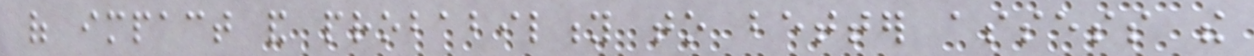of impact and probability to better assess the
